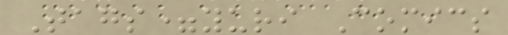Tags=yuri Comics
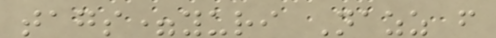tags=yuri Nazz from
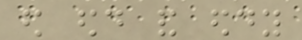ed edd and eddy
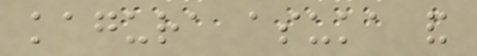kagura asuka and
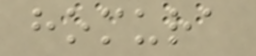homura
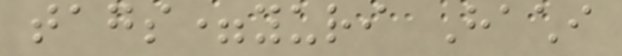tags=yuri Hachi
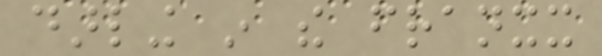darling in the franxx
